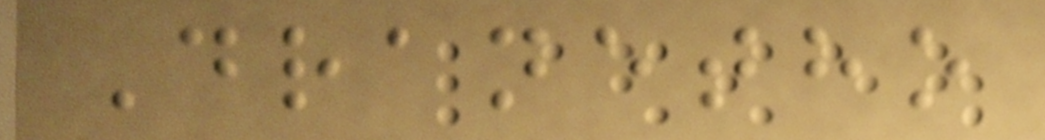Dranetho
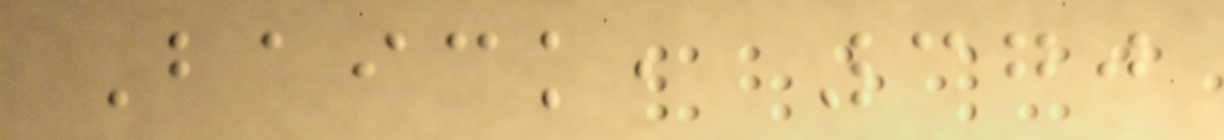Baick, 370
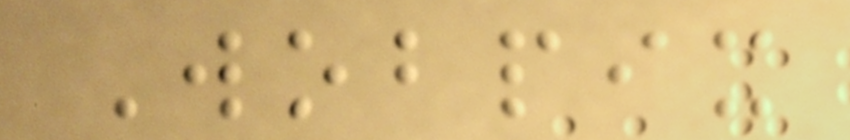Wobpix
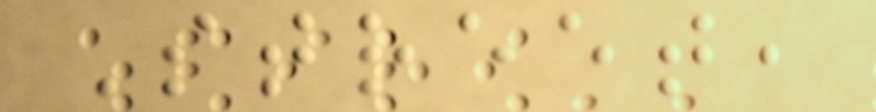Street,
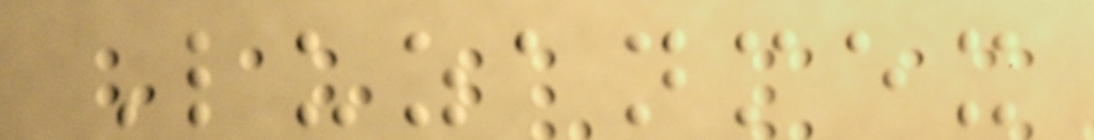Luzanmex
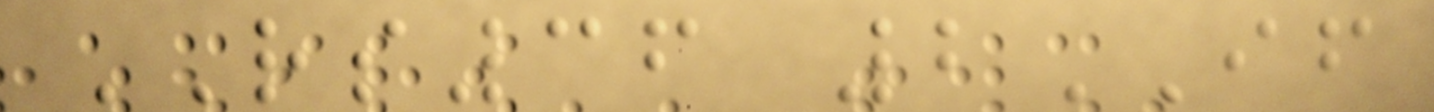RS36 2IF
